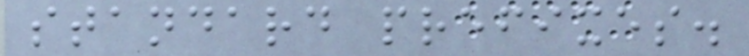standard prefixes.
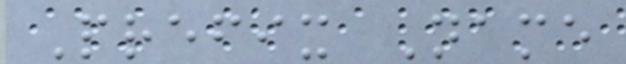Prefix Name
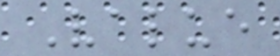Value
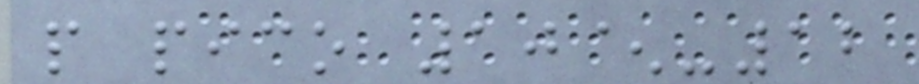p pico 10^-12
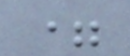=
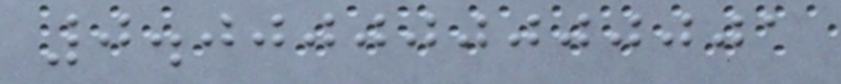0.000000000001
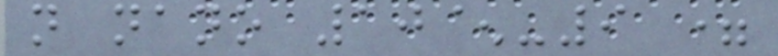n nano 10^-9 =
